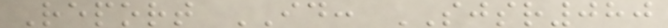Report ID: SJSR080
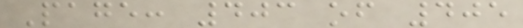Page: 403 of 405
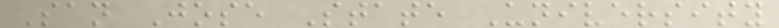San Jose State University
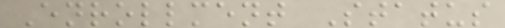Enrollment Status
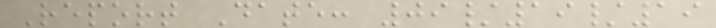Report Date: 09/19/19
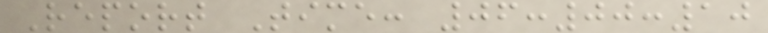Report Time: 06:00:10
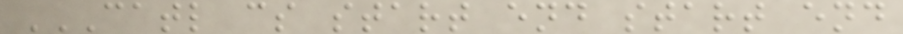CATL CS START END START END
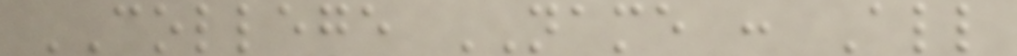COLLEGE NAME : All
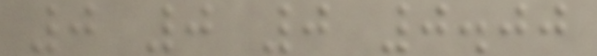0 0 0 0.00
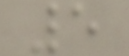5
